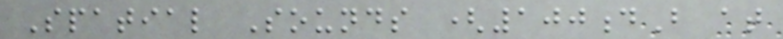Spatial Sounds (100dB at
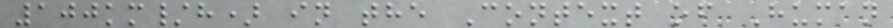100km/h) in the Context of Human
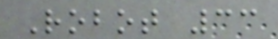Robot 33
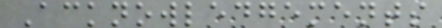Acknowledgements
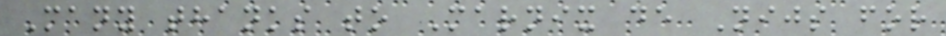Many thanks to Marnix de Nijs for
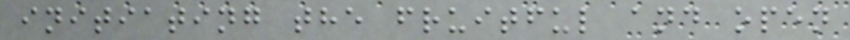initiating the fruitful and open
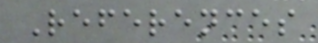References
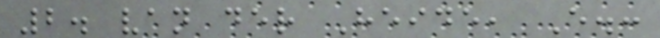2. van der Heide, E.:
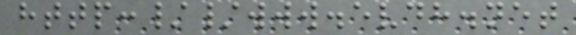http://www.evdh.net
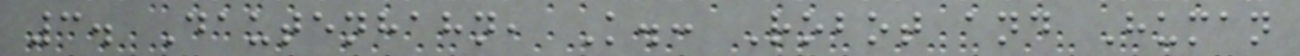3. Dautenhahn, K.: Robot and Human
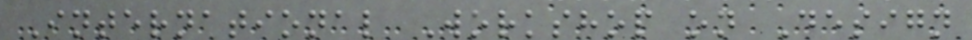International Workshop on Design
